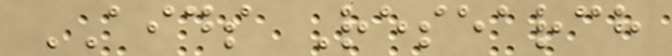AIDS Research
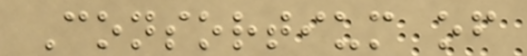Consortium of
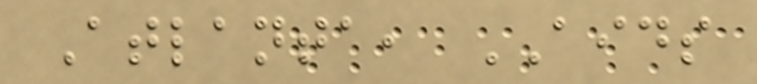Atlanta, AIDS
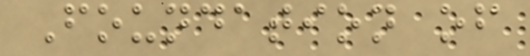Foundation of
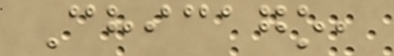Chicago,
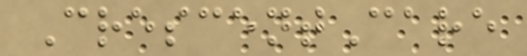CrescentCare
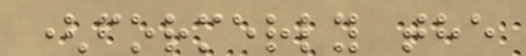(formerly the
